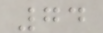74
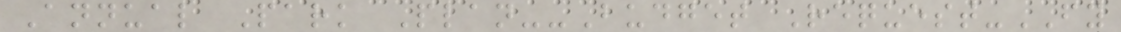Annual Park Plan--Budget Request-FY
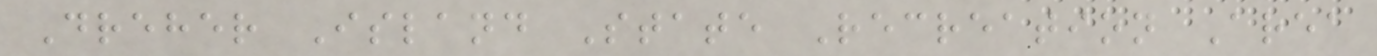Dreher Island State Recreation Area
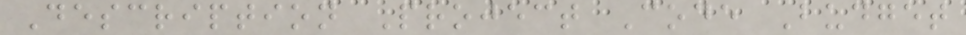Description Project Code Budget
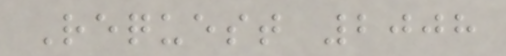Request 2008
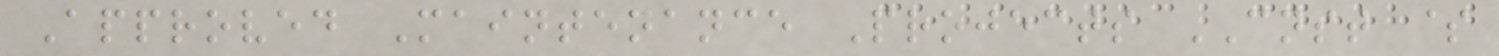Approved Maintenance Projects CNST $
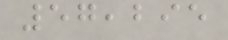57,295
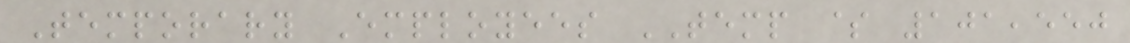Temporary Employees TEMP $ 101,550
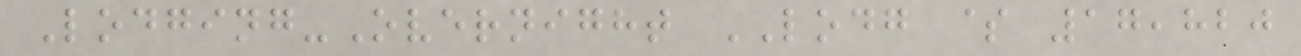Lodging-Overnight LODG $ 17,820
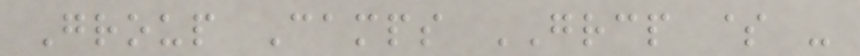Group Camps GRCP $ -
